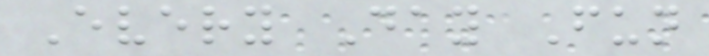Every Day Fun
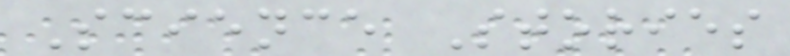Science Stories
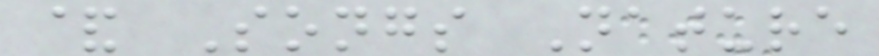& Songs Nature
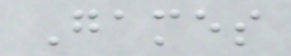Games
